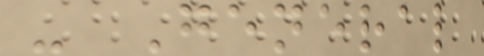- General
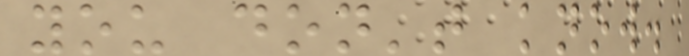you don't know.
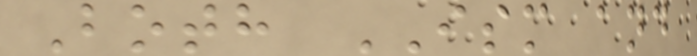Both ISM and
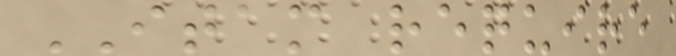ITAM require
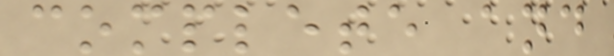complete and
